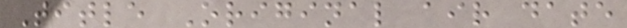Title Original air date
